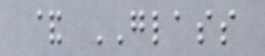& GLASS
